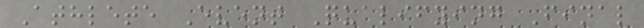Athlete Event Qualifying Final
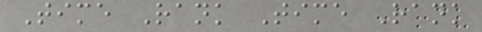Time Rank Time Rank
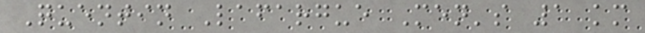Quentin Lafargue Men's 1 km
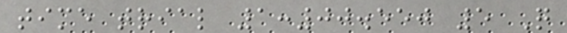time trial 1:00.550 5 Q
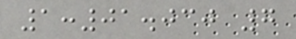1:01.030 7
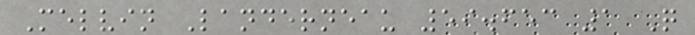Melvin Landerneau 59.653 1 Q
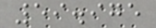59.975
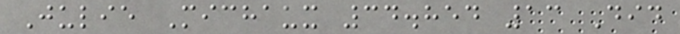Julie Michaux 34.854 13 Did
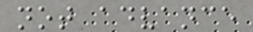not advance
